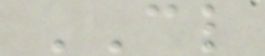CL
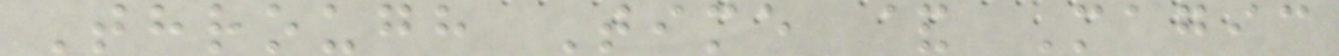Through Time & Magic
